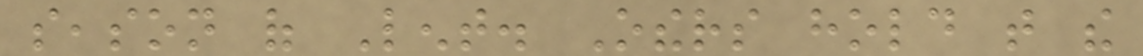season of Lent. Others hold that the
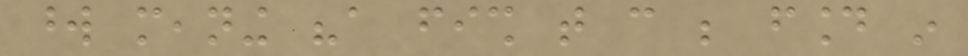word meaning "a fish that can be found in
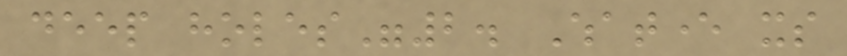deep holes"2. Whatever its
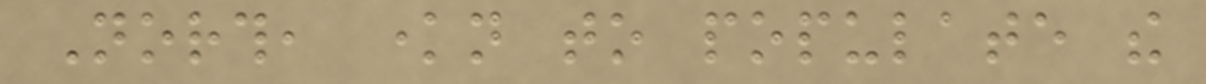North, known to populate the
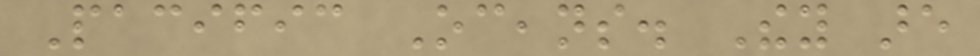Pacific Oceans. They are
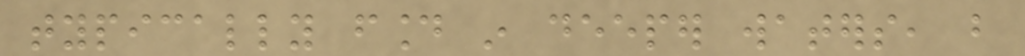typically found in deeper waters, but
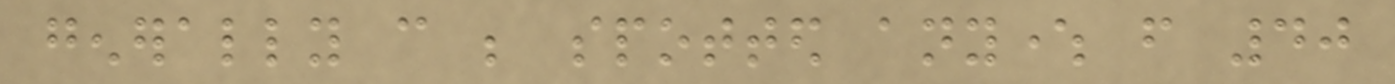generally can be spotted anywhere from 40
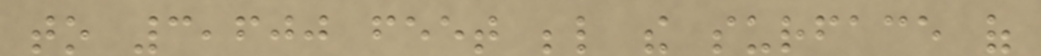to 3,600 feet below the surface of
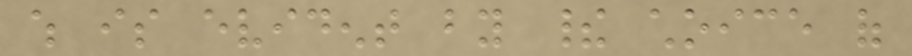which is evident by their choice of
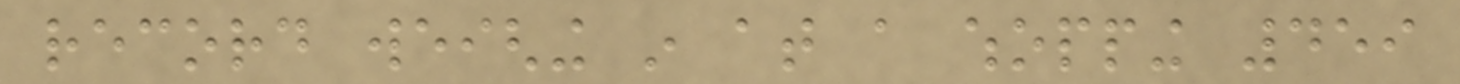record weighing in at a whopping 459
